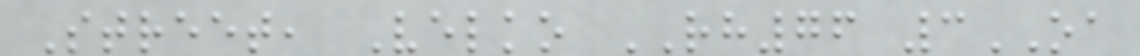Street, Velko RH76 3OA
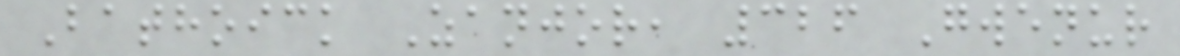Bathoick Zanjor, 326 Gwenur
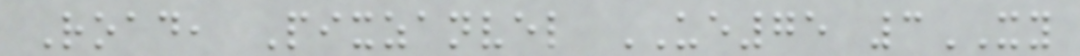Road, Pixzanvel UE75 3XY
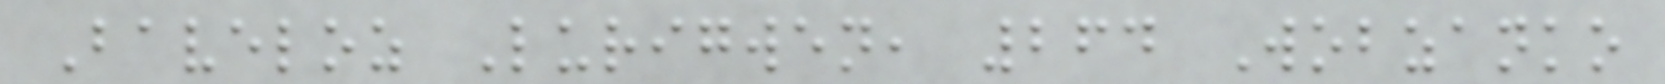Baveloz Lurigwen, 264 Wobzanko
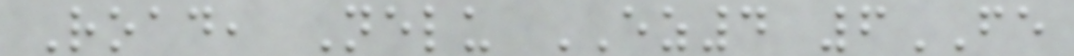Road, Nelu EZ4 6FE
